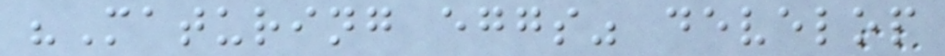"Maturing eggs" develop
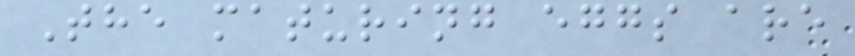The maturing eggs are
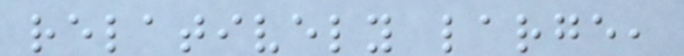relatively large,
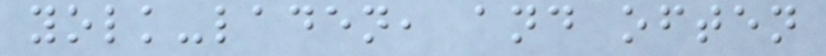yolk-laden, and often
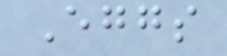Eggs
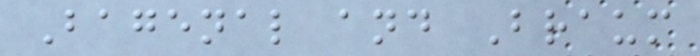Bagenal and Braum
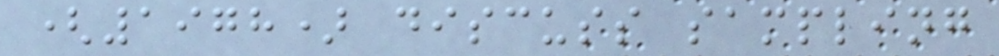(1978) discuss sampling
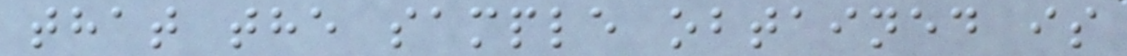that the sample obtained is
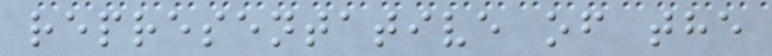representative of the
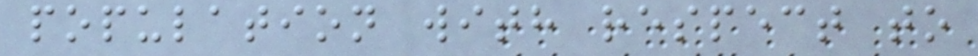population with respect to
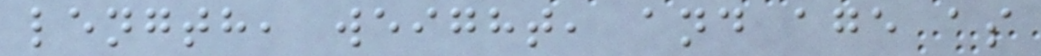length, weight, and age as
